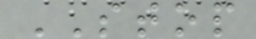STOP
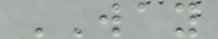WAY
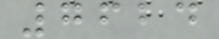7624
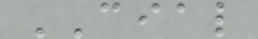CIAL
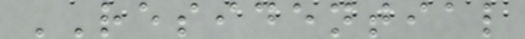RESIDENTIAL
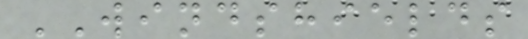WINDSHIELDS
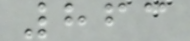863
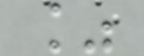%
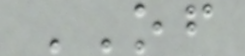OF
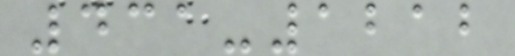431-1212
